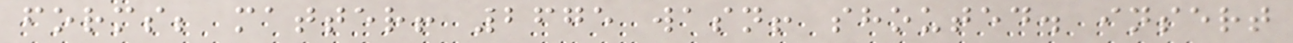forms; matter! 2675 wasn! shouted. insert
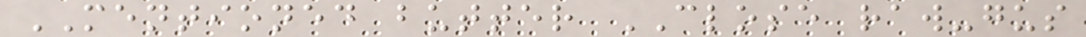MENTIONED butter CLOSE raw-gus
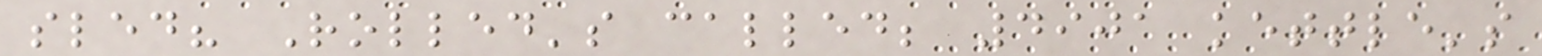sled? Rolled's called; 4901 kettle's
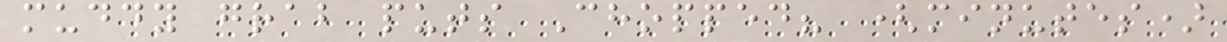muddy grab puts Chopped? (minutes)
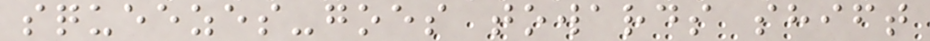squeezes-goes towards shift
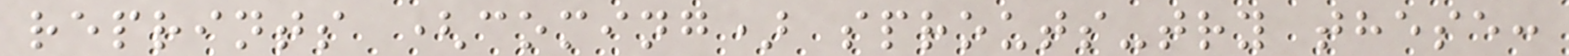reprints (coming) sprouts-try these:
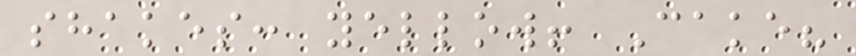shakes: yellow! Cake?
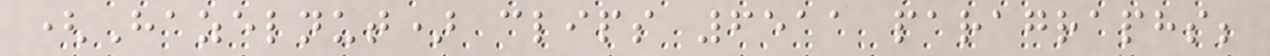(Hazelnut) clips 6511 paragraphs;
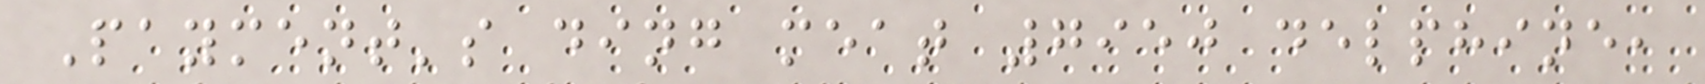Payment's ding meat 7950 delphine,
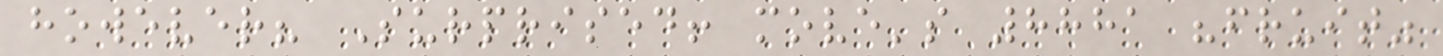however? Surprised! move's 8881 "fruit"
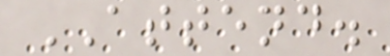ATTEND.
